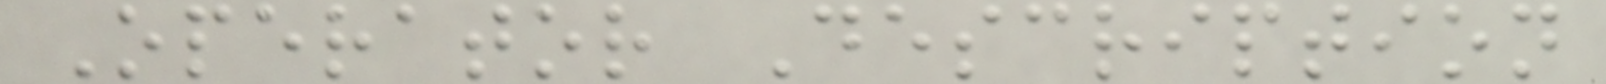Operator Description
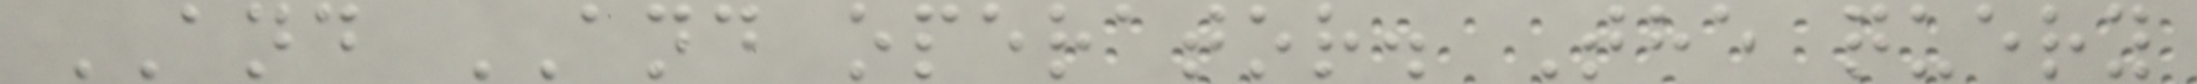AND AND operator. The query
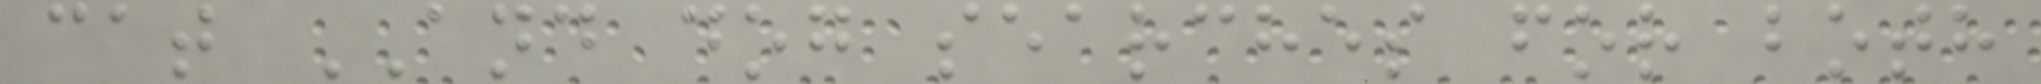cat AND dog searches for both
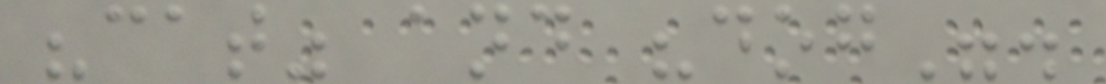"cat" and "dog".
